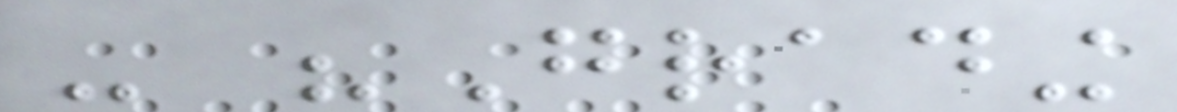- "Grading
